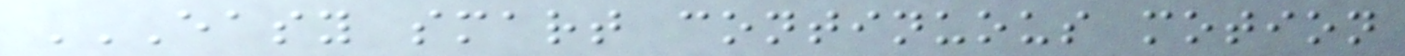EASY SMART CONTINUOUS MOTION
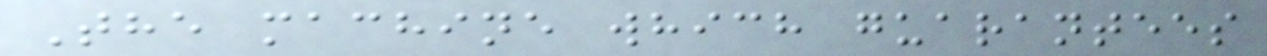The machine which guarantees
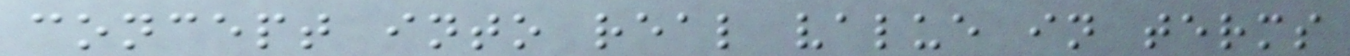concept into real value in terms
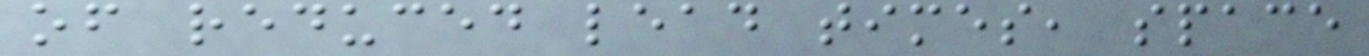of reduced lead times, space
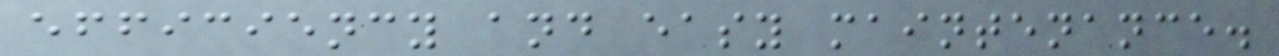efficiency and easy maintenance.
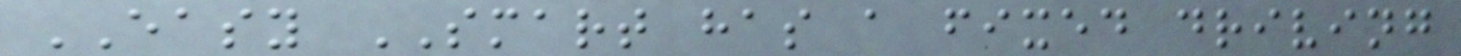EASY SMART has a fixed driving
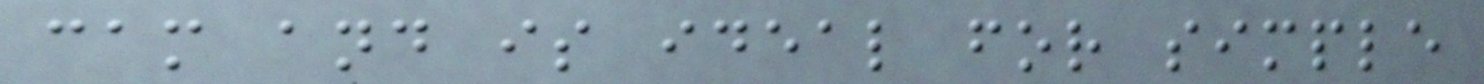cam and is ideal for simple
